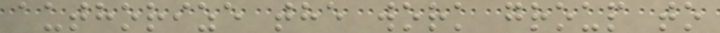authorize the work group to
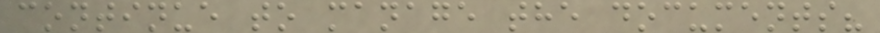continue to manage the documents?
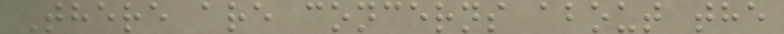There are concerns about the
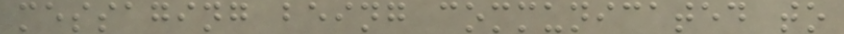messaging being communicated to
